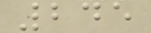245
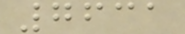7631
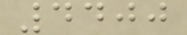4400
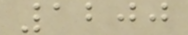1200
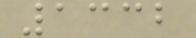1332
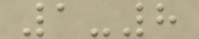1-8
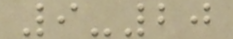9-20
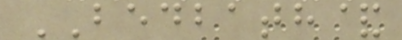BEDBATH&
